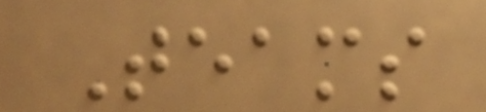Teams
